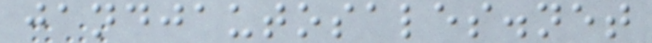jandjautosales.net
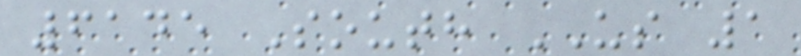6145 South US 1
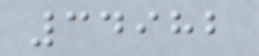34982
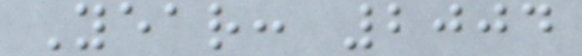Year: 2004
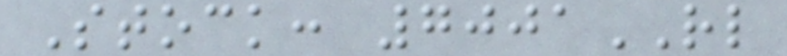Stock: 7001RL
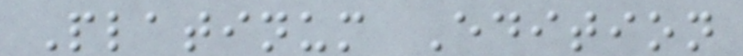Platinum Edition
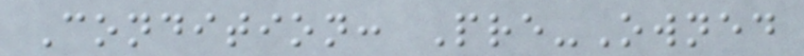Condition: Pre-Owned
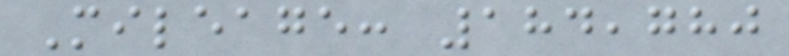Mileage: 184,780
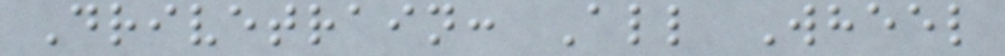Drivetrain: All Wheel
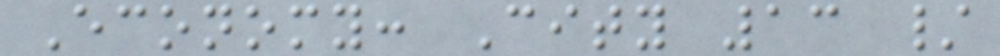Economy: City 13 /
